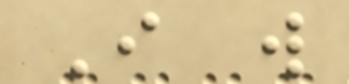I will
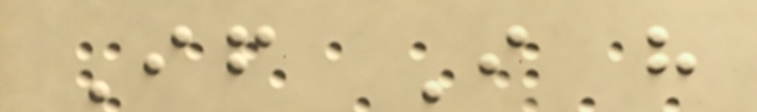If I have
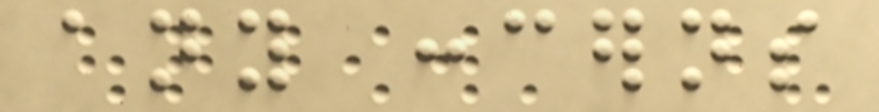any concerns
